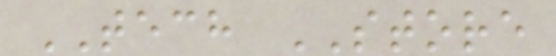TECH STORE
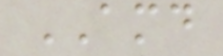AMD
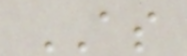AS
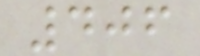406
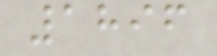1896
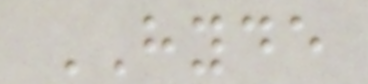HYDE
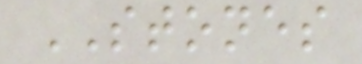STONES
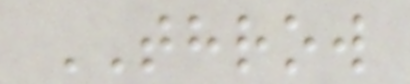THROW
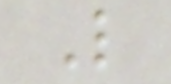L
